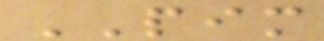PIM
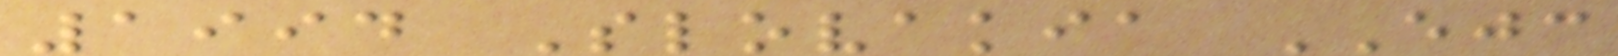1994 Slovakia EJC
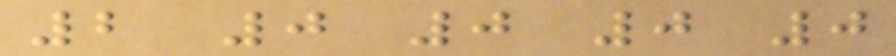2 0 0 0 0
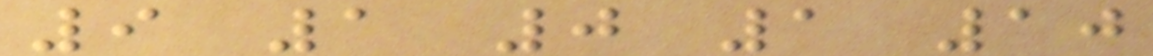9 1 0 1 10
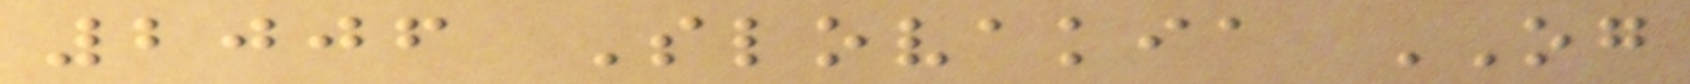2006 Slovakia OG
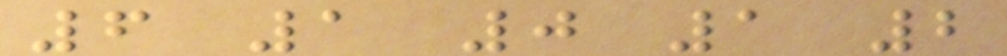6 1 0 1 2
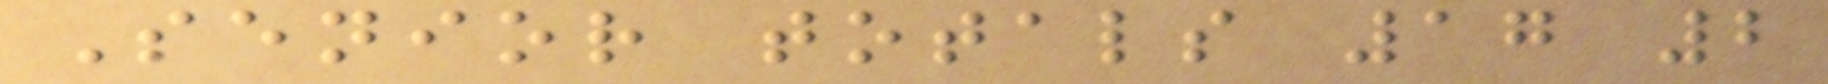Senior totals 17 2
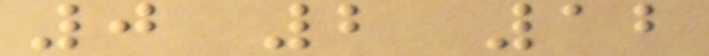0 2 12
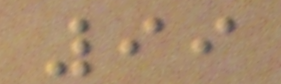99
